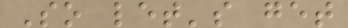So let's get
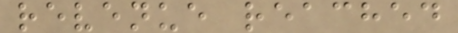revenue reached
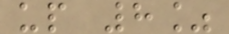up 8%
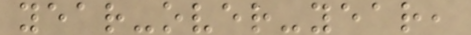year-over-year,
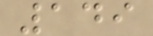149
